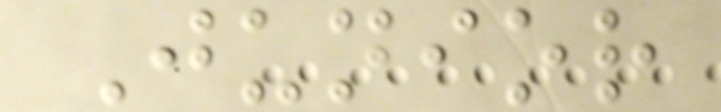Junior
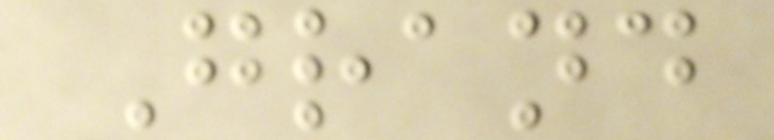Grand
